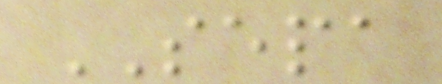SEPA
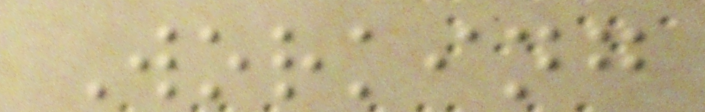Working
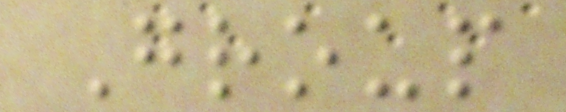Group
